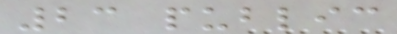23 public
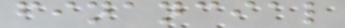financial
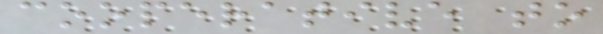cooperative to
